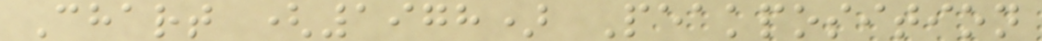Chart (1978) Peakposition
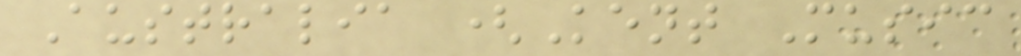Australia (Kent Music
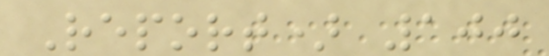Report) 100
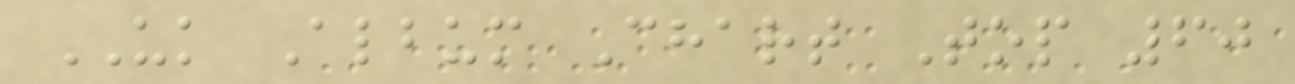UK Album Chart Top 60
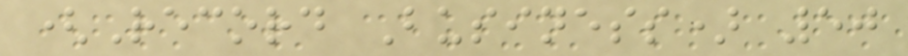(Record Business) 50
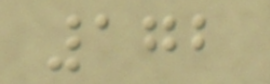172
